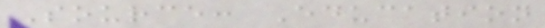Source: Education
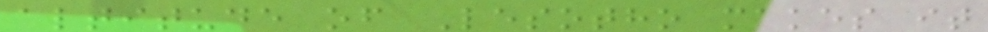altitude of Lesotho makes it
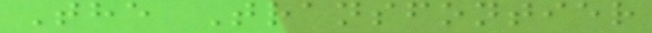The Transfontier
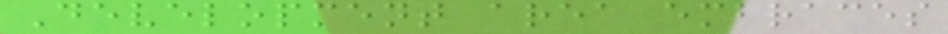Development area embraces
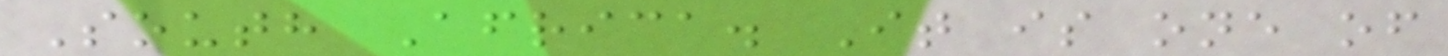South Africa. It is one of
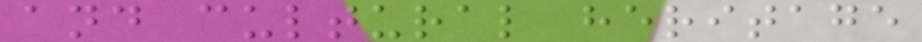and cultural heritage
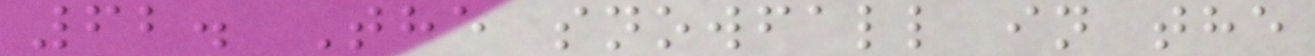62. The snowfall in the
